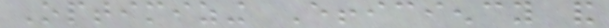Optimizing Efficiency and
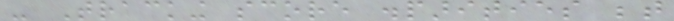- Tracking score disparities between
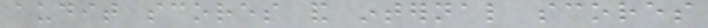audit scores and internal scores
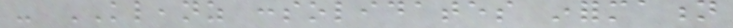- KLEANZ consolidates information
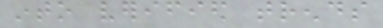into verified trends
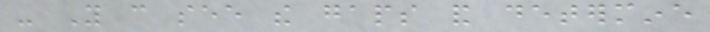- You can see the gaps and determine
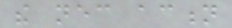the necessary action
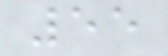55
